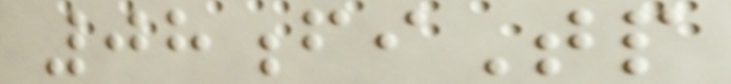08fiTp
